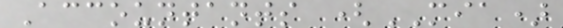Accountants (MIA)
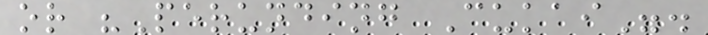or "Perunding Cukai".
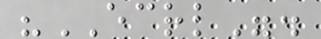"ECRL".
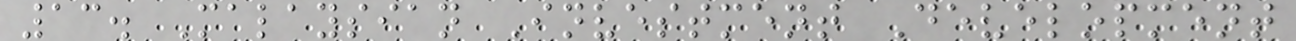13. Malaysian Investment Development
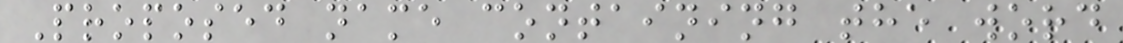Proposed name containing the word
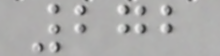272
